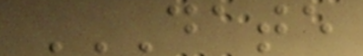DATE
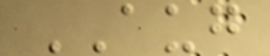AUG
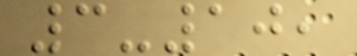3-10,
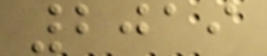2019
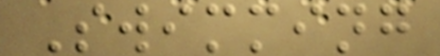Swimming
